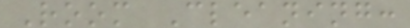Room Cleaning:
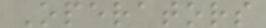Operators
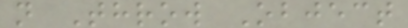n Throw Object
